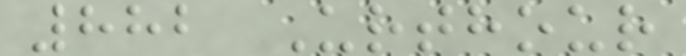882 Urthour
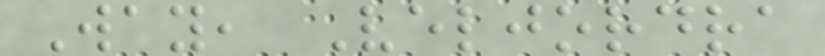Way, Veljordra
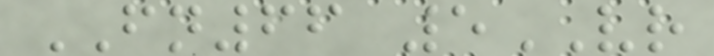FN66 5VR
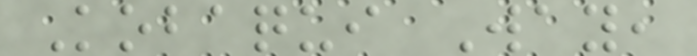Kobaqui Way,
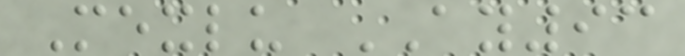Mexlu AY93
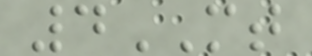4MT
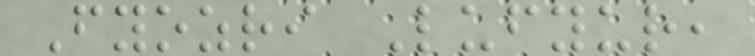Fyozri Lufyur,
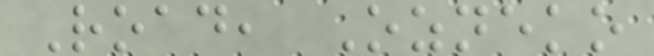Road, Ozneko
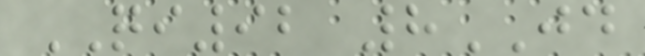QI92 8JD
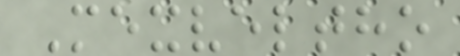Mexveltho
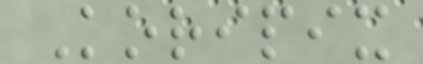Koripix
